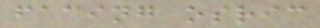facing osric
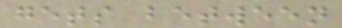gets between
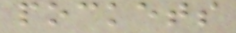pockets
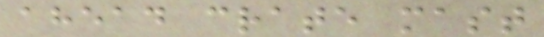ahead crate mast
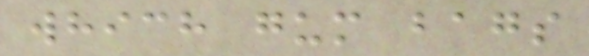which gum bags
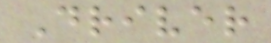Driver
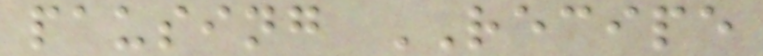pausing RECIPE
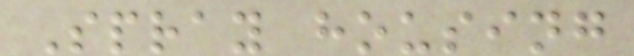Spray housing
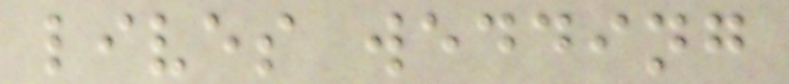lives wedding
